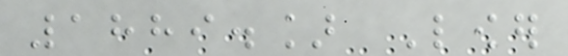1889.] Lower
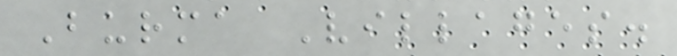Burma Villages.
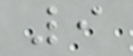9
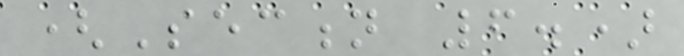(Section 6.)
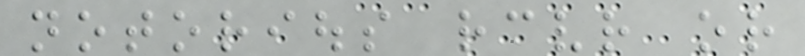notorious receiver or
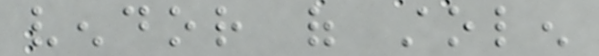vendor of stolen
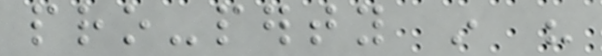pro-perty in his
